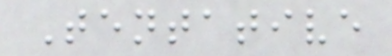Tentative
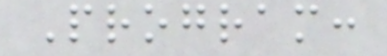Program:
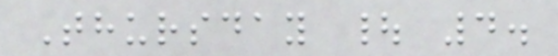Thursday | 4.
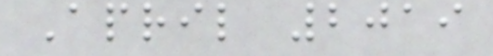April 2019
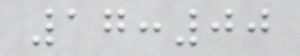17:00
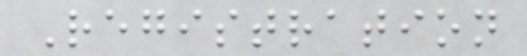Registration
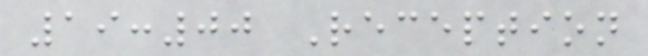19:00 Reception
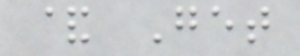& Get
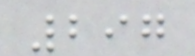297
